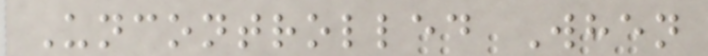Uncontrolled When
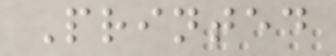Printed
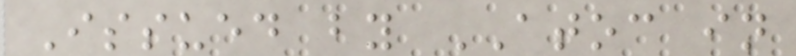Issued by ATOC in
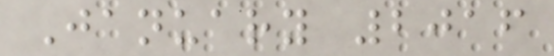January 2016
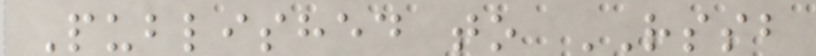Published to RSSB
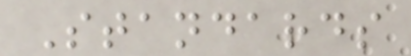Standards
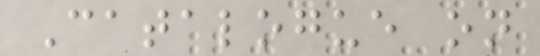Catalogue on
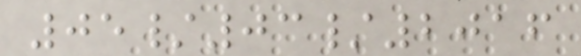05/03/2016
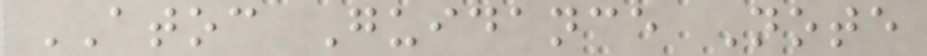ATOC Guidance Note
